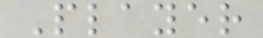Player
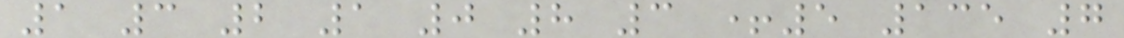1 3 2 1 0 8 3 +5 135 7
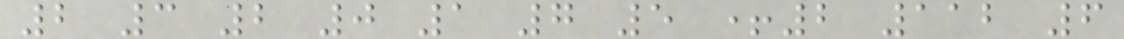2 3 2 0 1 7 5 +2 112 6
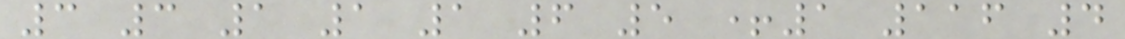3 3 1 1 1 6 5 +1 116 4
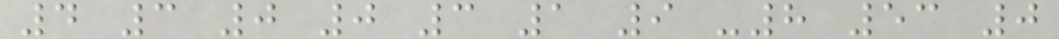4 3 0 0 3 1 9 -8 53 0
